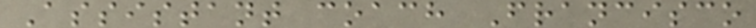Assistant coach Francisco
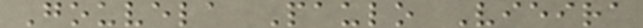Gouvela Paulo Vieira
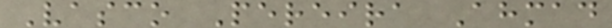Vasco Pereira Ahmad
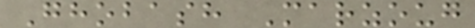Ghobash Marzoug
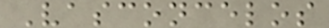Vasconcelos
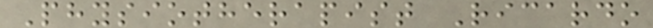Physiotherapist Ricardo
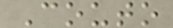Couto
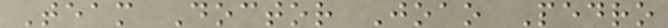Team Doctor Joao Pedro
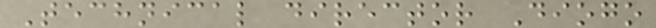Technical director Diogo
